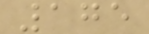175
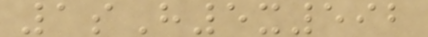1sH5x592
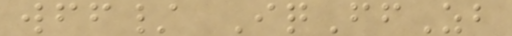wff/ IqFfZb
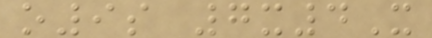o9s 7x4X
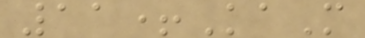11+KaM
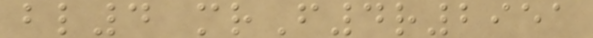bl4 mrF4r2951
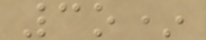3o*
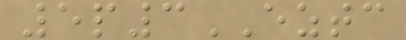5p3EZTC
